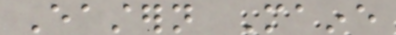Eastern Maine
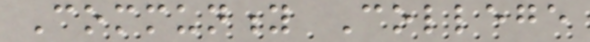Community College
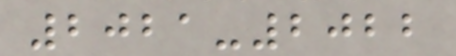2021-2022
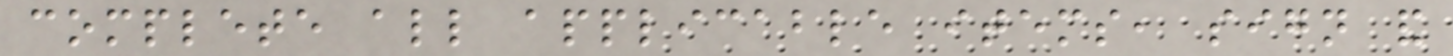complete all applicable items, sign and
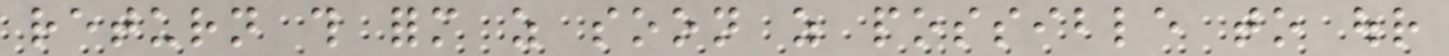return this form as soon as possible to our
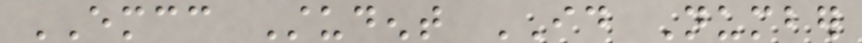EMCC Student ID Number
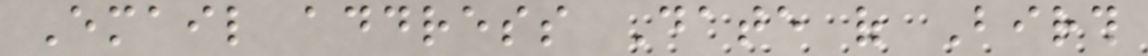Email address Date of Birth
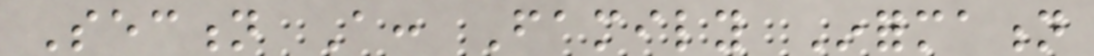Section A: Family Information
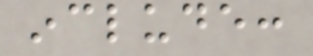include:
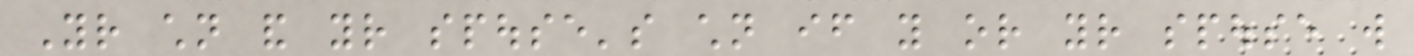Your children and your spouse's children if you or your spouse will
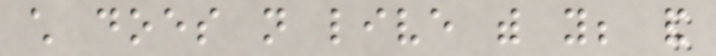child does not live with you; and
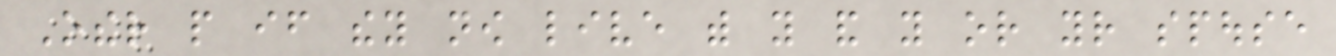Other people if they now live with you and you or your spouse
